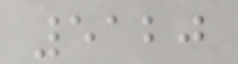5120
